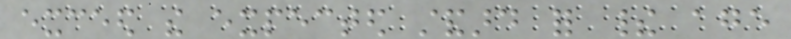exceed the expected standard for their age
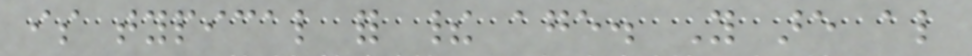is typical for their age. You are also
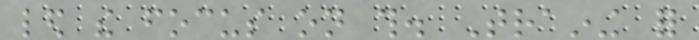led the focus on this. Training for
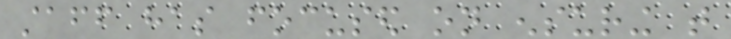staff has focused on ensuring that
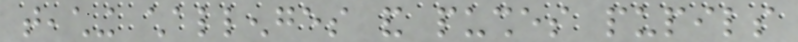teaching challenges and pushes pupils
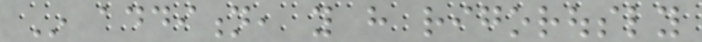In addition, you have rigorously
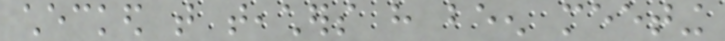checked that teachers have been meeting
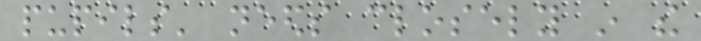pupils' needs closely in the
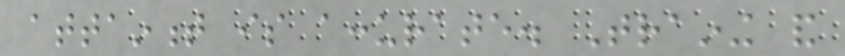attainment is accurate. Training and
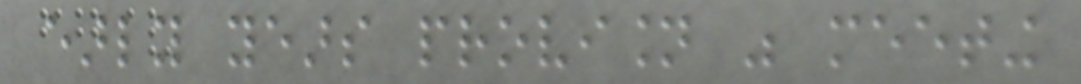early years provision was meeting
